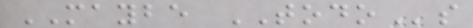MAYBE TODOs
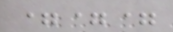===
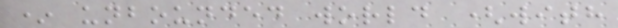* unbounded world (with
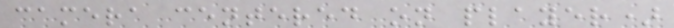camera centered on player)
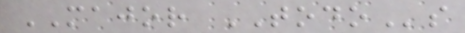MAJOR TODOs
